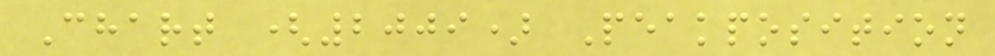Chart (2009) Peakposition
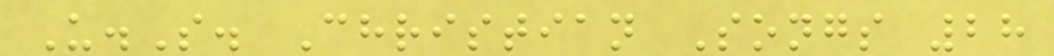U.S. Christian Songs 28
